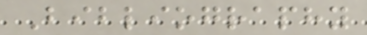Bibliography
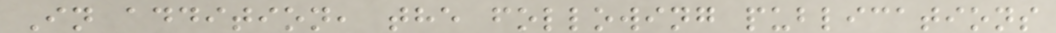In addition, the following publications
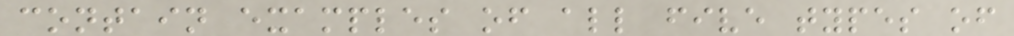contain examples of all five types of
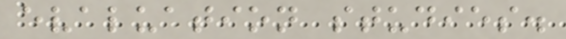evaluation studies.
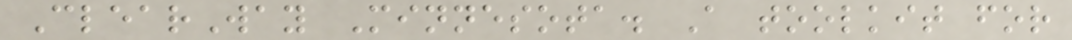ClearWay Minnesota. A toolkit for
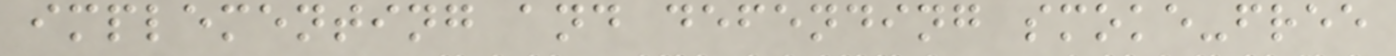implementing and defending smoke-free
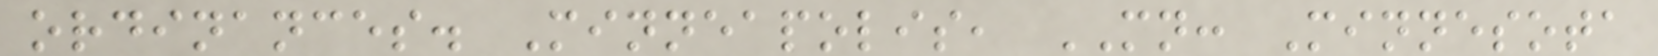ordinances. Minneapolis, MN: Minnesota
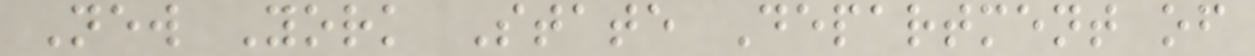New York State Department of
